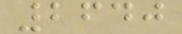2640
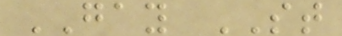GAY ST
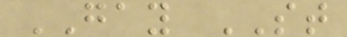GAY ST
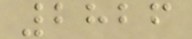2826
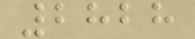2828
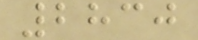2830
